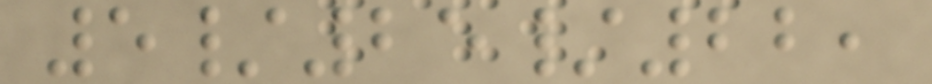5/25/22,
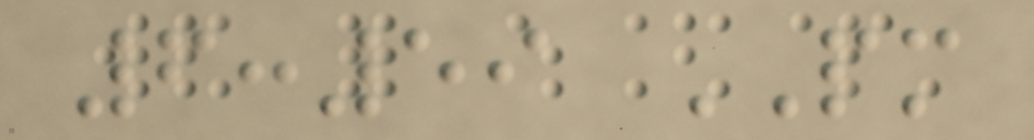6:59 PM
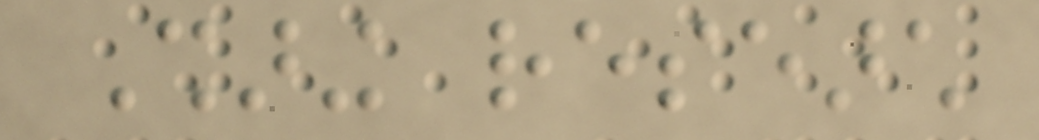Sharing research
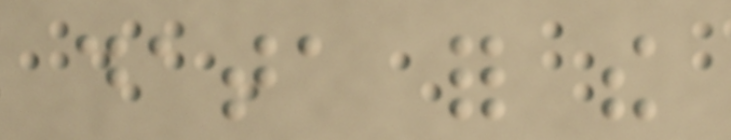data for the
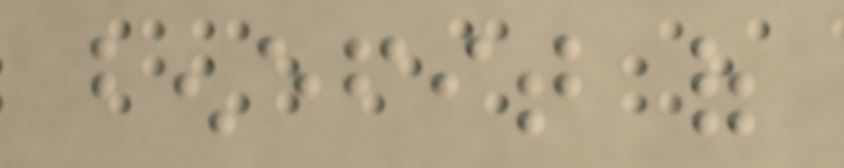benefit of
